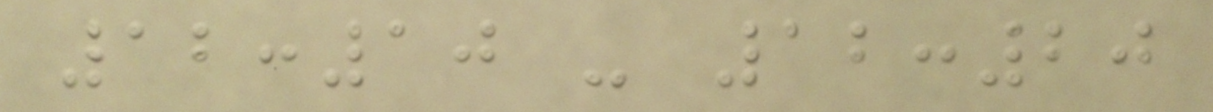12:10 - 12:20
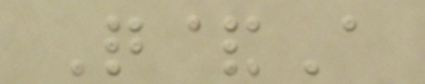Q&A
